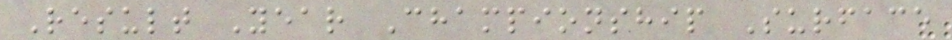Result Year Championship Surface
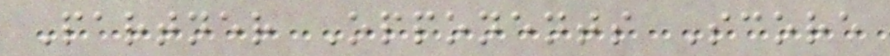Partner Opponents Score
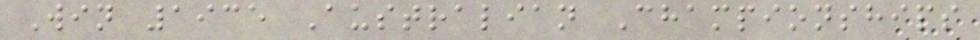Win 1935 Australian Championships
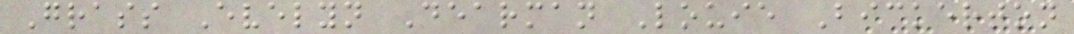Grass Evelyn Dearman Louie Bickerton
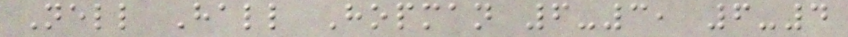Nell Hall Hopman 6-3, 6-4
